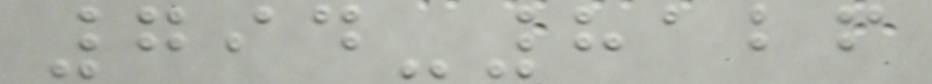794-8126
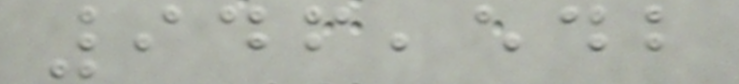946,542
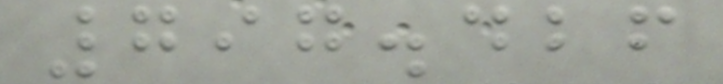797.426
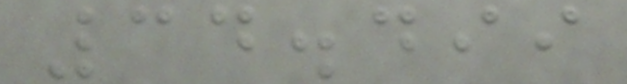34.499
